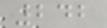242
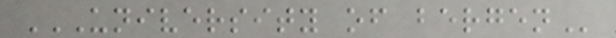UNIVERSITY OF BERGEN
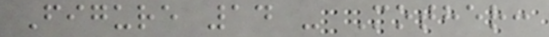Figure 14 - Mother:
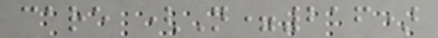care (N=216)
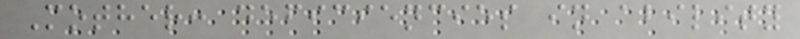Mother: deficiencies in ability
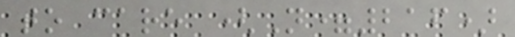to care (N=216)
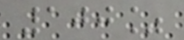100%
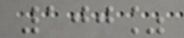100%
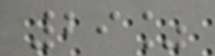29%
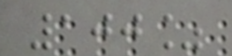100%
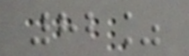82%
